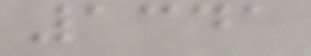1341
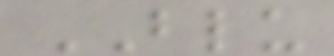BLU
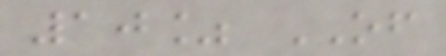10% OF
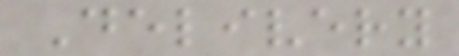Delivery
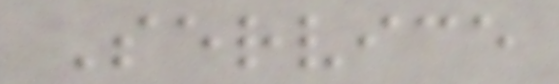Service
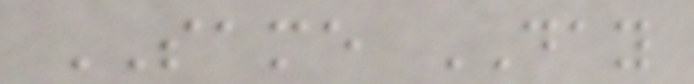SAME DAY
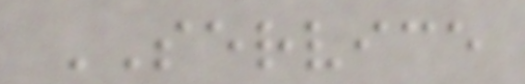SERVICE
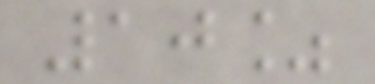10%
